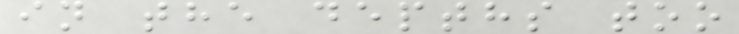in the depths too
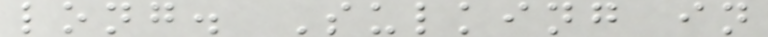long. Sulking in
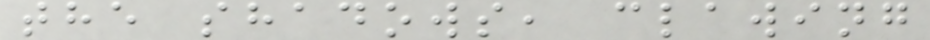the shadows, clawing
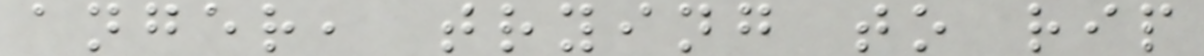anger, trying to rip
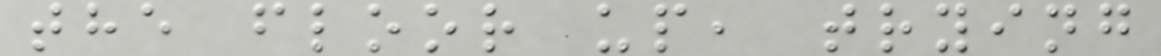the floor up, trying
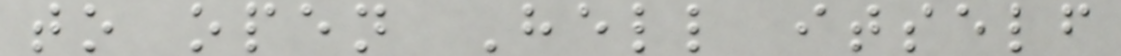to open Hell itself
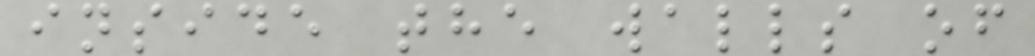inside the walls of
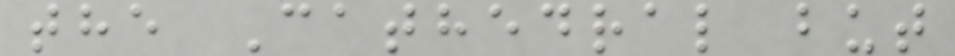the Cathedral but
